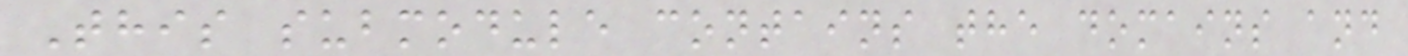This submodule contains the domains and
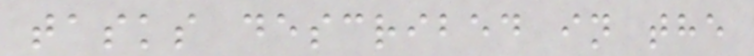tasks described in the
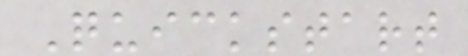Quickstart
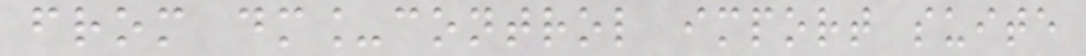from dm_control import suite
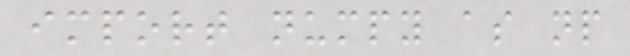import numpy as np
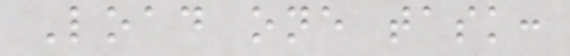Load one task:
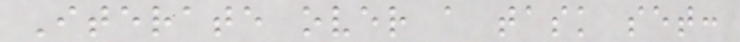Iterate over a task set:
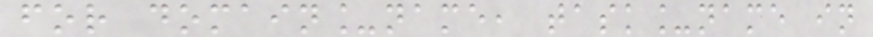for domain_name, task_name in
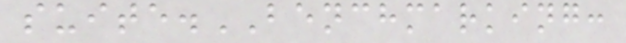suite.BENCHMARKING:
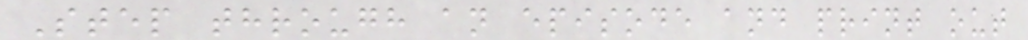Step through an episode and print out
